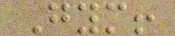Gym!
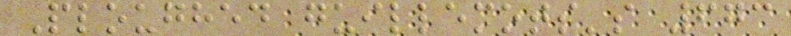Ploughed guillemots's 673
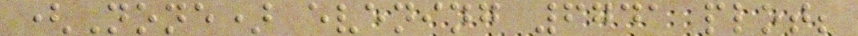(None) evening 6741 plot;
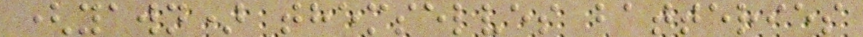(yawn) themselves batteries
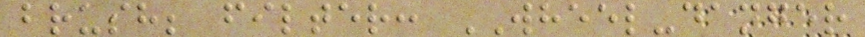brush; filter: WHEEL-danger
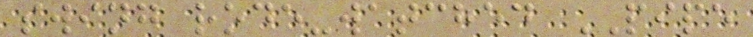swing rode-watched PIPE
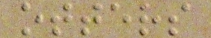otters
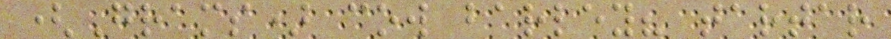(Grams) cow barley? tartar
